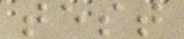test
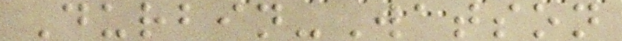Durbin-Watson
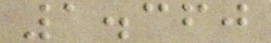1.360
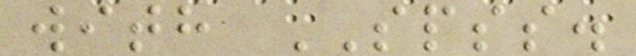with SPSS.
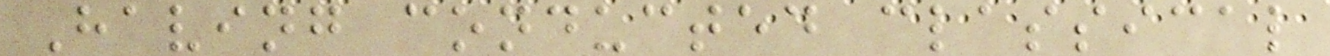Having conducted classical
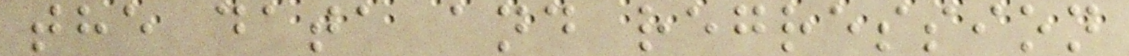the data and regression
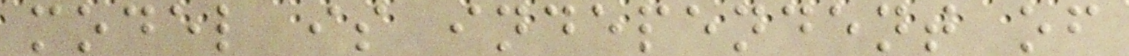model is independent of
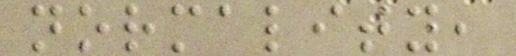normality,
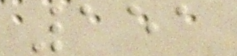151
